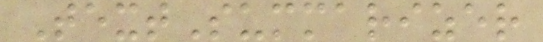TextSummarizer
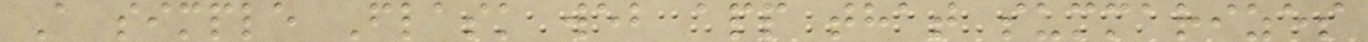A simple Flask web app that summarizes
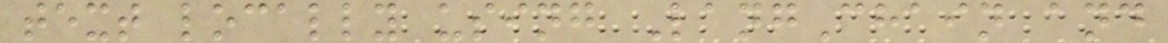text locally using LangChain and
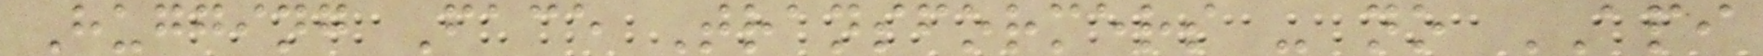Hugging Face Transformers - no API
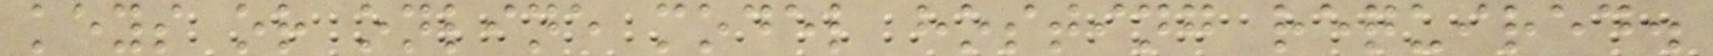keys or online model hosting required.
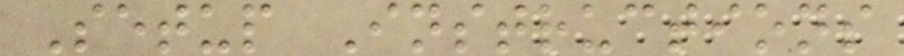Setup Instructions
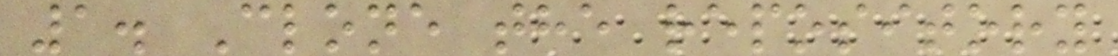1. Clone the repository
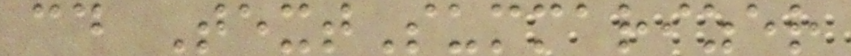cd TextSummarizer
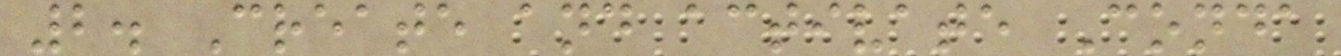2. Create and activate Conda
